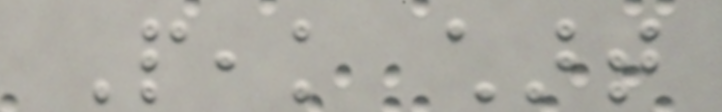Peak chart
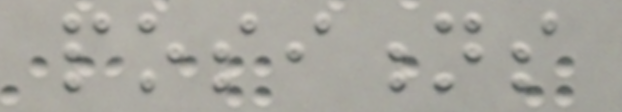positions
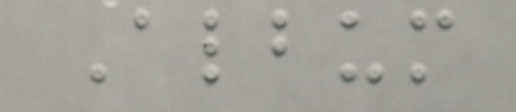Album
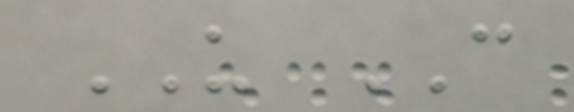US CAN
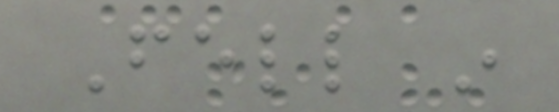Fell in
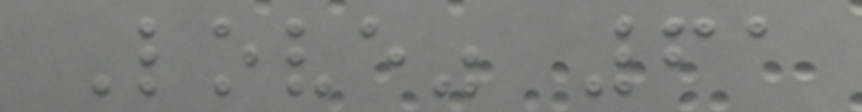Love" 61
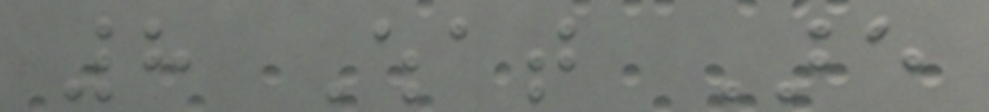8 What Are
